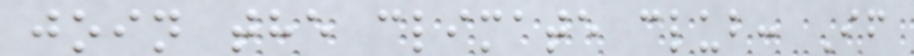join the climate club: If
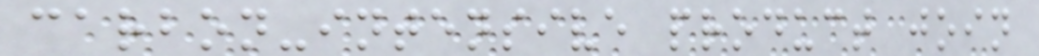carbon-intensive product join
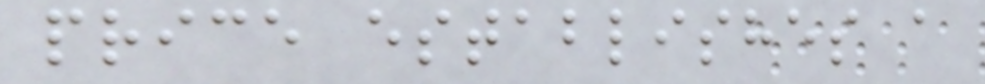price establishes a
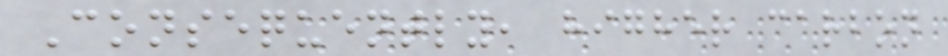Consequently, higher carbon
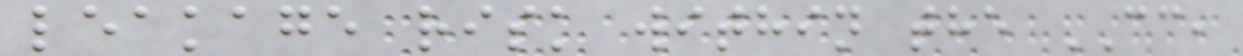leakage risk within the CC,
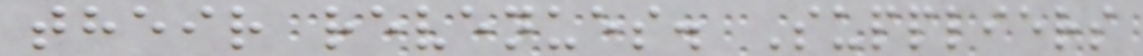their revenues. Suppliers
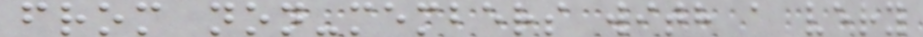from non-members with a very
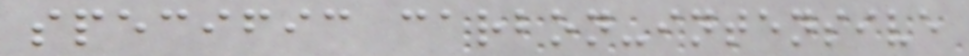specific carbon-intensive
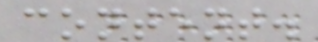content.
